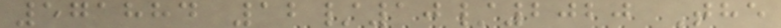571884 12/10/2020 The
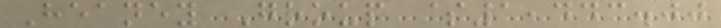Heaney Group $1,443.00
